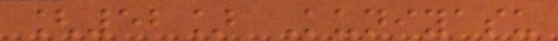[52] Kuniyasu
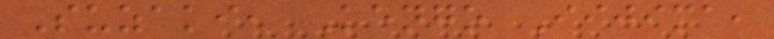Suzaki, Kengo Iijima,
